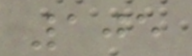105
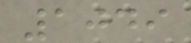1049
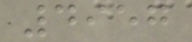4957
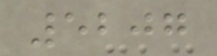5207
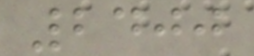2400
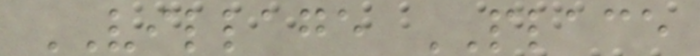VILLAGE PLACE
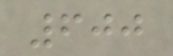600
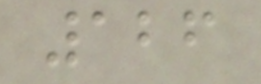126
